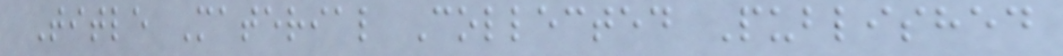Title Material Collected Published
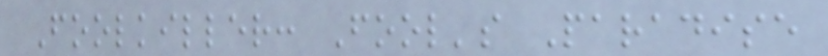Foolkiller: Fool's Paradise
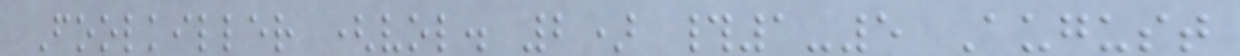Foolkiller (vol. 2) #1-5 August
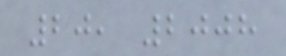20, 2008
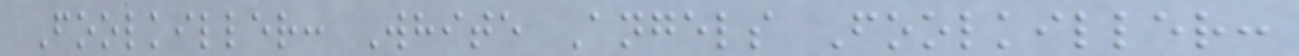Foolkiller: White Angels Foolkiller:
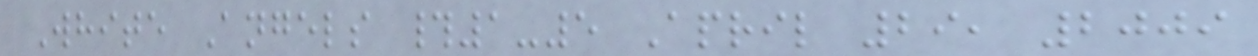White Angels #1-5 April 29, 2009
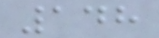148
